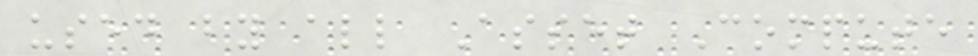used by all Asset Compute
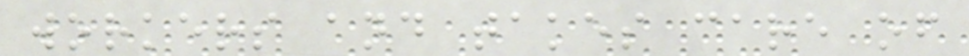workers and takes care of
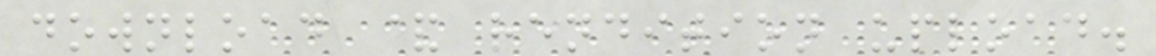download & rendition upload.
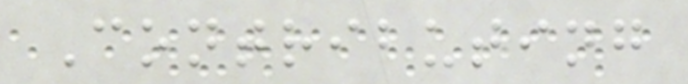Contributing
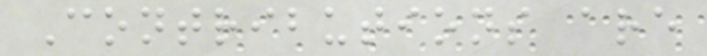Contributions are
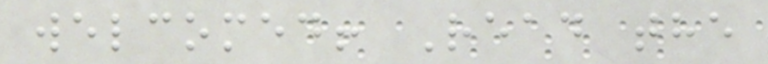welcomed! Read the
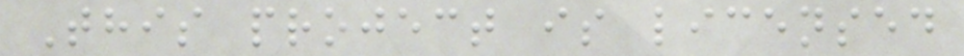This project is licensed
